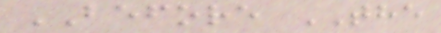BEFORE THE
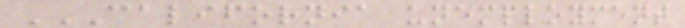CALIFORNIA UNEMPLOYMENT
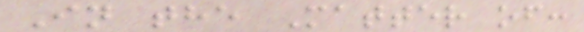In the Matter of:
